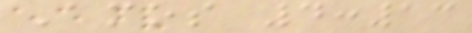Amos 4:13
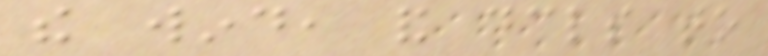the wind, and declares to
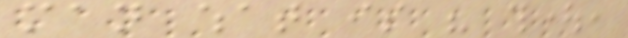man what is his thought,
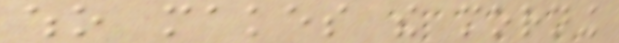who makes the morning
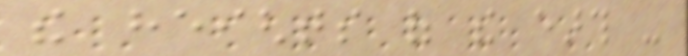the heights of the earth -
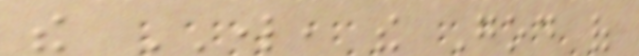the LORD, the God of
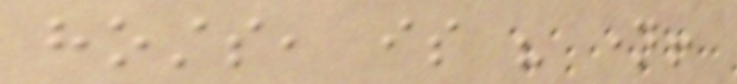hosts, is his name!
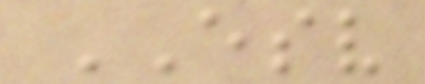ESV
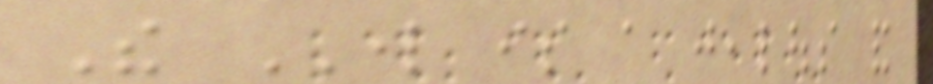The LORD is a jealous and
